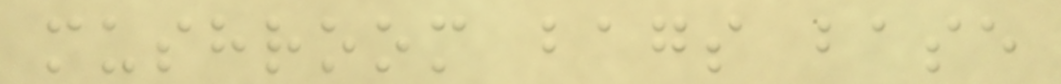mushroom bags base
